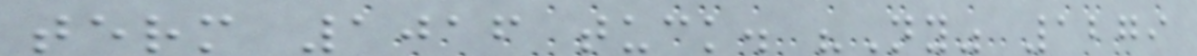term 1016 tuck. "Ny" 1279
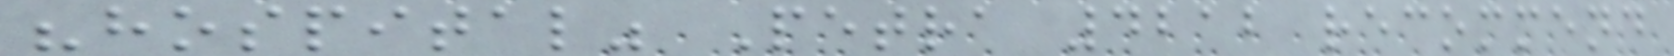"hospital" Petra 4212 recommend
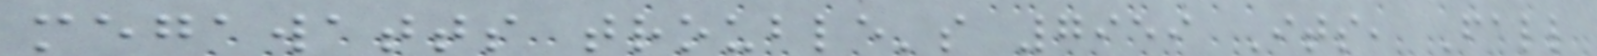megawatts trouble's 7959 Its, Fall
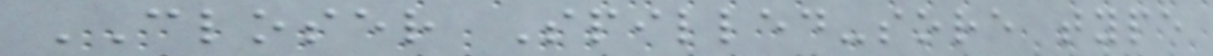CLOSER Spilled-sore type
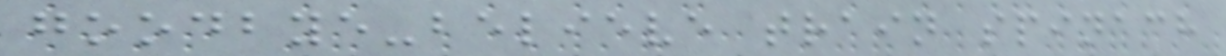goodbye-believe train spinach
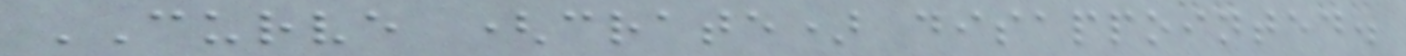CURVE (crate) disappointed.
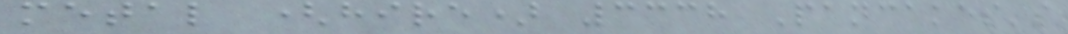metal (hire) 3338 Pancakes's
